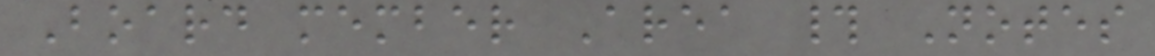Board member Area # Notes
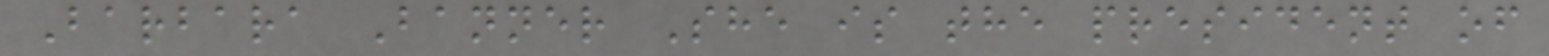Barbara Banner She is the president of
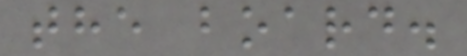the board.
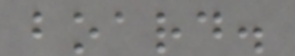board.
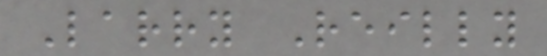Larry Reilly
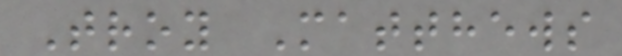Troy Matthews
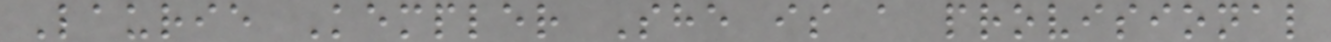Laurie Kempler She is a provisional
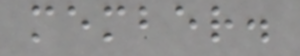member.
